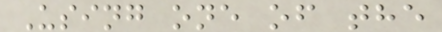Using one of the
